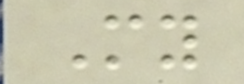My
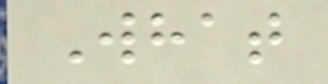What
